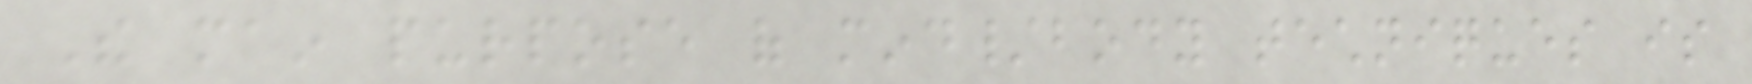The main purpose of mind/body techniques is
